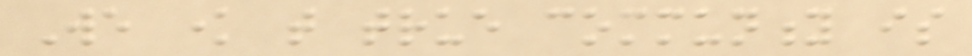We know that true community is
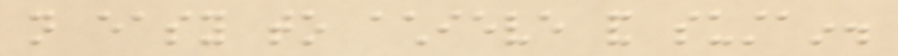not easy to achieve and sustain.
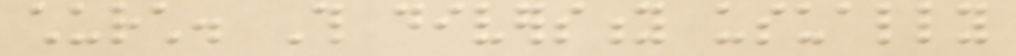church. This diversity usually
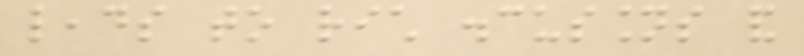leads to rich discussions and
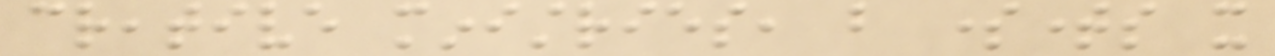creative ministries, but sometimes it
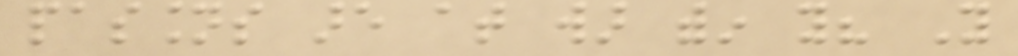passions are at war within you? You
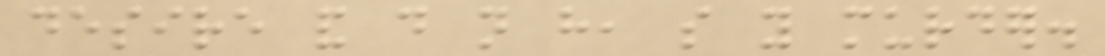desire and do not have, so you murder.
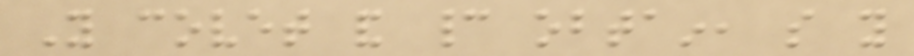You covet and cannot obtain, so you
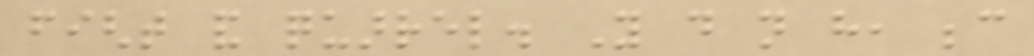fight and quarrel. You do not have, because
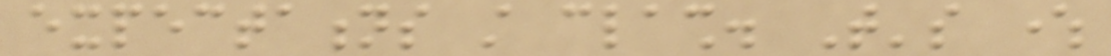expectations still clash. That's where
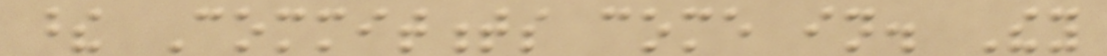these Commitments come in. They
